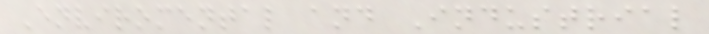Enviromental and Industrial
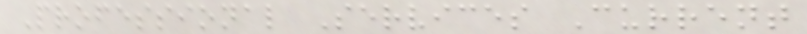Professional Services Current
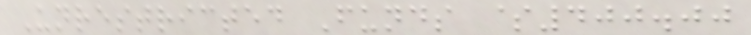Unrestricted Funds $400.00
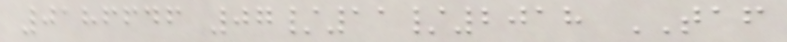0186646 07/11/2018 TAF
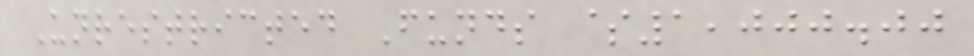Unrestricted Funds $1,000.00
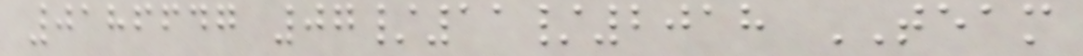0186647 07/11/2018 TEAM
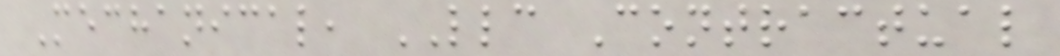Mechanical, LLC Contractual
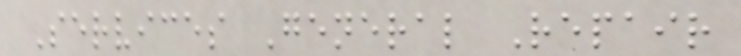Services General Repair
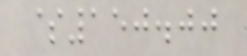$150.00
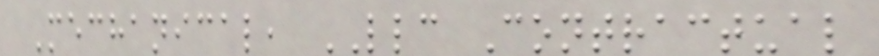Mechanical, LLC Contractual
